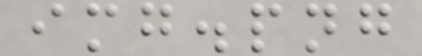img.png
